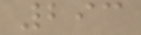293
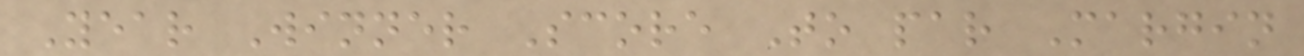Year Winner Score To par Margin
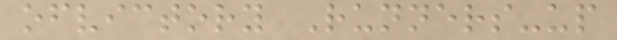ofvictory Runners-up
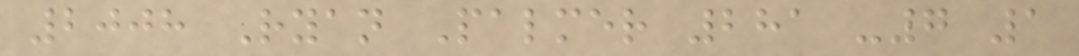2008 Ryan Palmer 281 -7 1
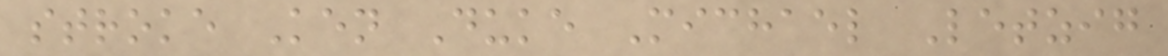stroke Ken Duke Michael Letzig
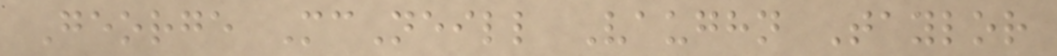George McNeill Vaughn Taylor
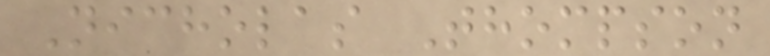Nicholas Thompson
